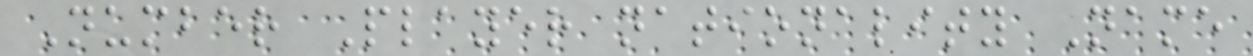Number Player nationality Name
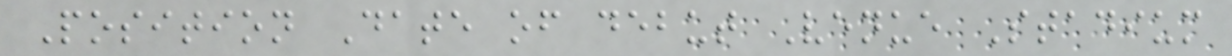Position Date of debut Venue Stadium
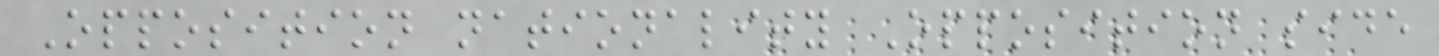Opposition nationality Opposition side
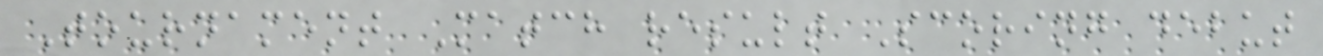Tournament Match result Scoring debut
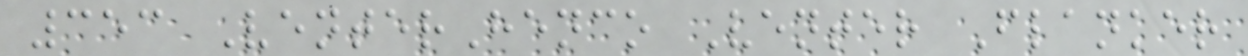353 VenterHenco Venter Flanker
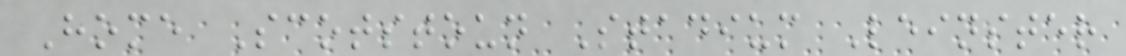Home Scotstoun Stadium Leinster
